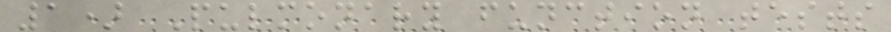1) Pulmonary function tests
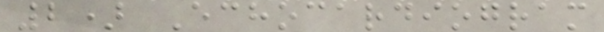2) Echocardiogram
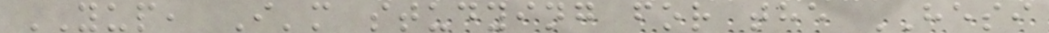YUP, I'm studying for the HESI
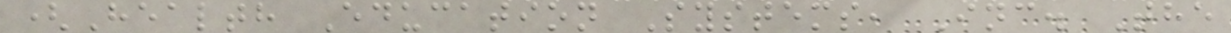(Health Education Systems, Inc. The
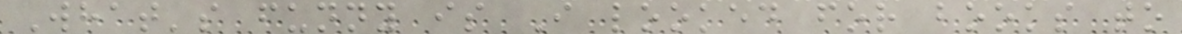What's funny is I looked for books to
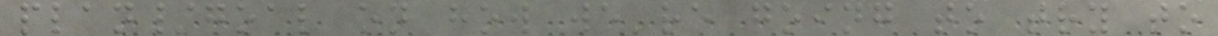plan/goal on how we're going to try to
